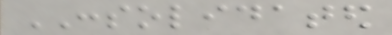CONSOLIDATED
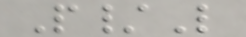P/L
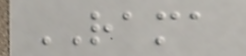RAMA
